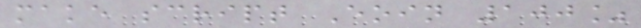make script Eoin 100%
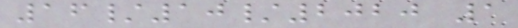16/10/2020 1
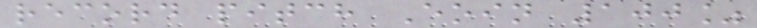record pitch Eoin 100%
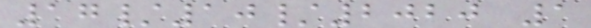17/10/2020 1
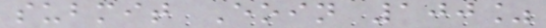submit Eoin 100%
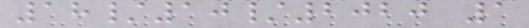18/10/2020 1
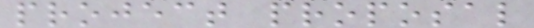project proposal
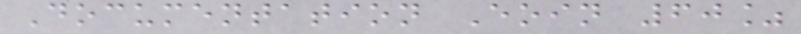Documentation Eoin 60%
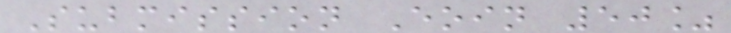Submission Eoin 50%
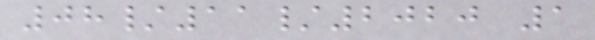08/11/2020 1
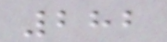282
